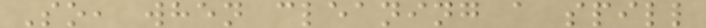So, when cleaning a spill
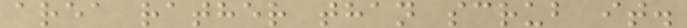area rather than scrub it.
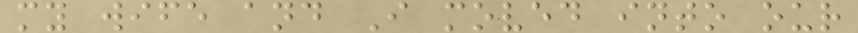my wife and I moved into our
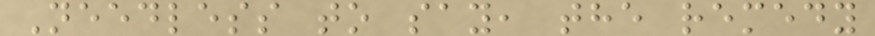Needless to say, the remedy
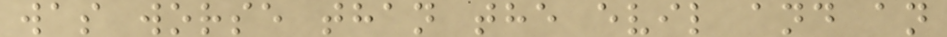was worse than the evil and an
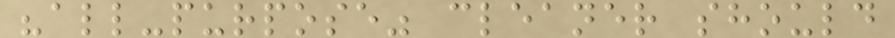"all-purpose" cleaner should
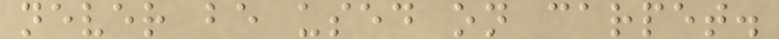never be used on carpet.
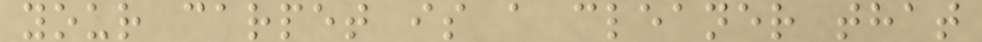your carpet is a cleaner that
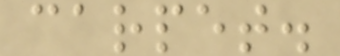carpet.
